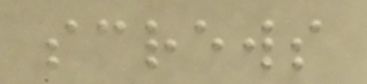screws
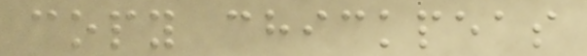copy chickpeas
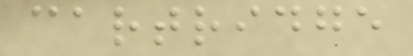cartridge
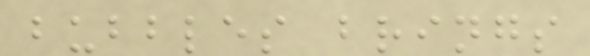bubbles brings
